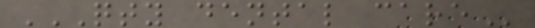QTY DENTAL CARE
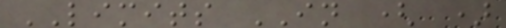LIMITS IN ( )
